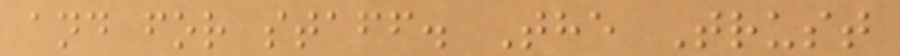and for staff. The Trust
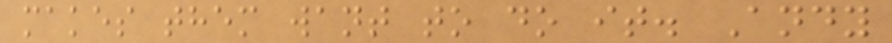makes them want to do it. Andy
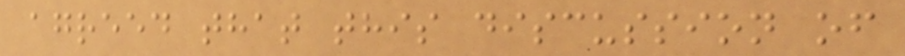agreed that this discussion of
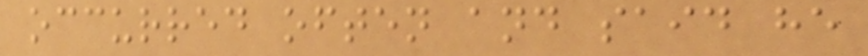occurred often and said he
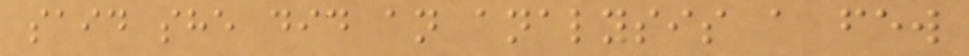said she did an analysis a few
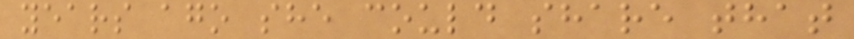years ago she could share that
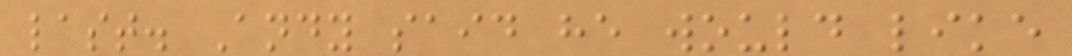last. Andy said he would like
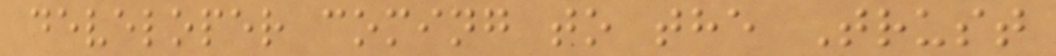developer coming to the Trust
